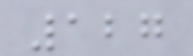127
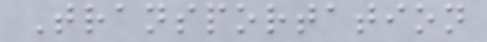Transportation
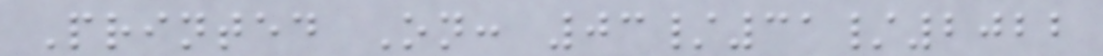Printed On: 03/31/2022
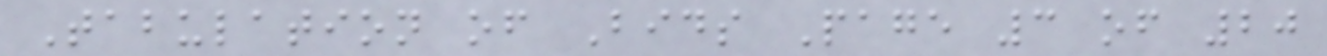Tabulation of Bids Page 3 of 20
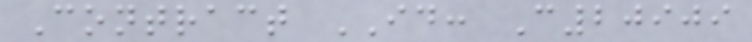Contract ID: C20909
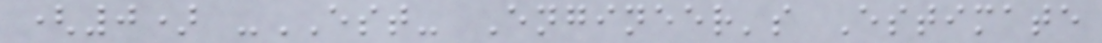(0) -EST- Engineer's Estimate
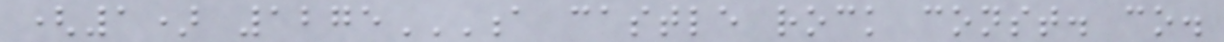(1) 1275A CASTLE ROCK CONST. CO.
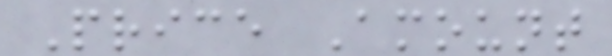Price Amount
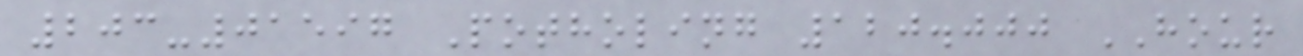203-01597 Potholing 120.000 HOUR
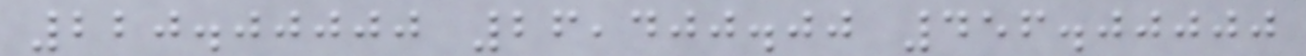220.00000 26,400.00 456.00000
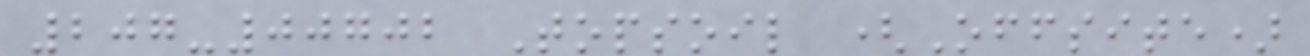207-00702 Topsoil (Offsite)
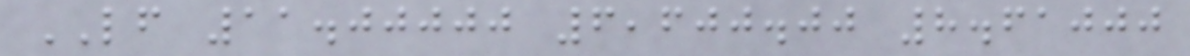LF 11.00000 6,600.00 8.61000
